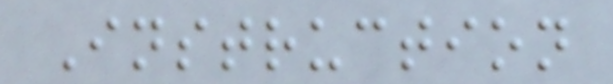Instruction
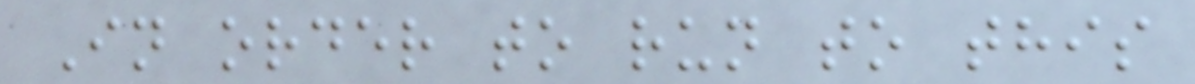In order to run to this
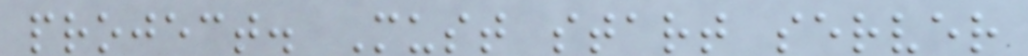project. Must start server
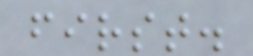first.
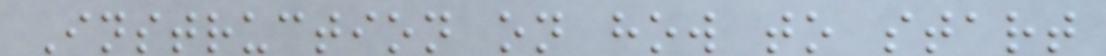Instruction on how to start
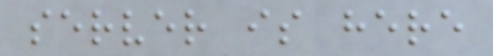server is here
